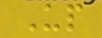Up
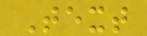Text
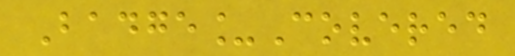Badge_Covered
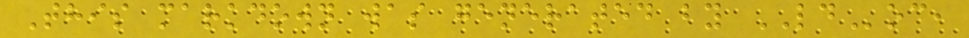This markdown was generated by LDoc,
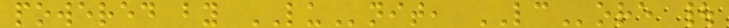powered by LUnit, LCore |
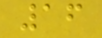16
